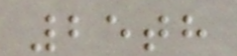25th
